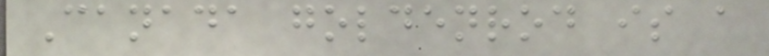Canada goldenrod is a
